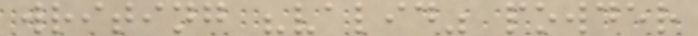writing "valid" powder
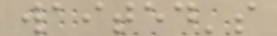waited's
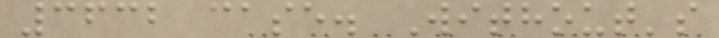3632 case. Without's
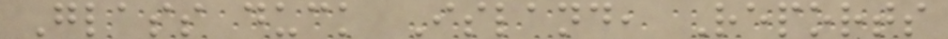Glass duck Island, Reports
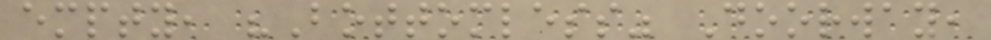empty, "Bottomless" Doorway,
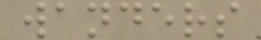wanders
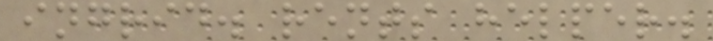ingrid. rents helper.
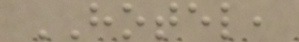HOTEL,
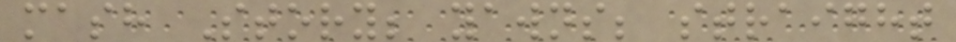mash Story; yawns; straight
